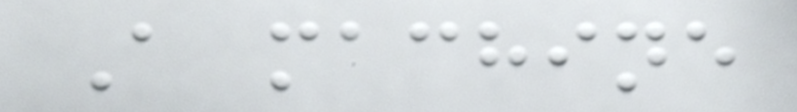A machine
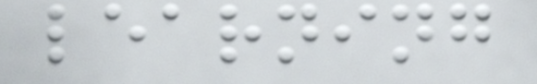learning
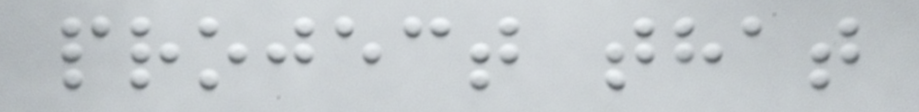project that
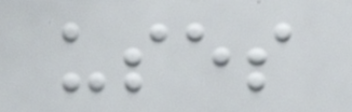uses
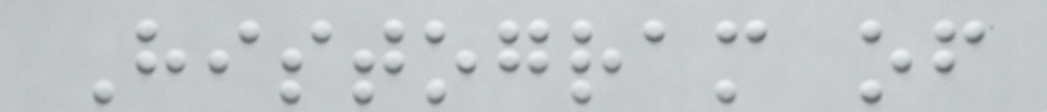Histogram of
